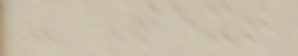- Text
